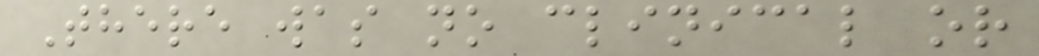There was no clinical or
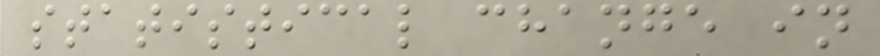statistical change in
